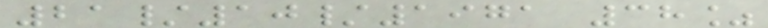21/10/1971 38%
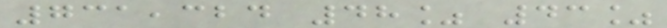731,324 48% 43%
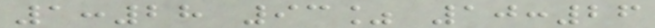1:28 93% 10:26
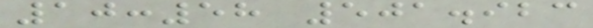10:58 501.923
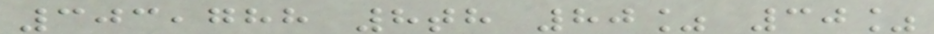303,788 8th 80% 30%
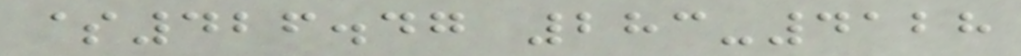$426.47 283-4128
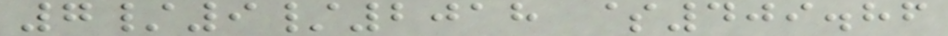7/9/2018 $409.86
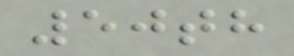50th
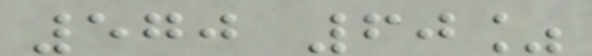570 60%
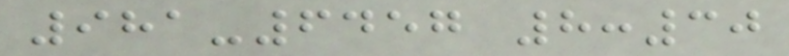981-6457 8:30
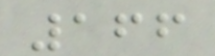166
